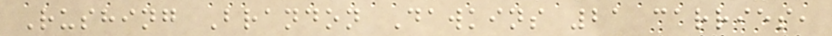Rushing Brandon Dawkins 21 carries,
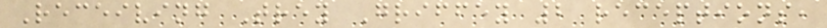Receiving Trey Griffey 2 receptions,
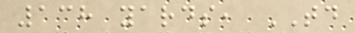138 yards, TD
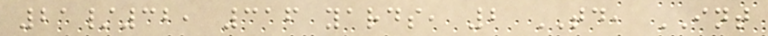21/32, 316 yards, 2 TD, INT
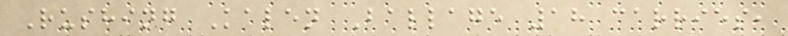Rushing Kalen Ballage 18 carries,
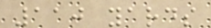110 yards
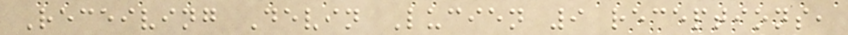Receiving Devin Lucien 9 receptions,
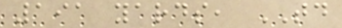191 yards, TD
